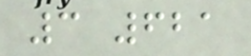3 621
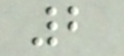2
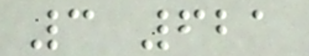3 621
